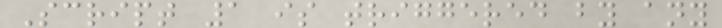Script 1 is triggered by any
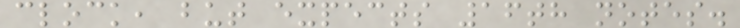clock, but expects 16th notes.
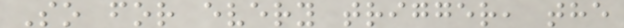So for every trigger, the
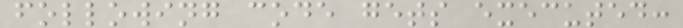following code gets executed:
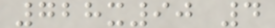728x90 4
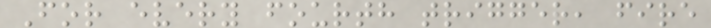For every fourth trigger, fire
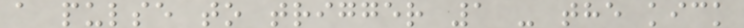a pulse to trigger 1 - the kick
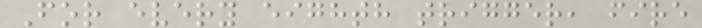For every eighth trigger, fire
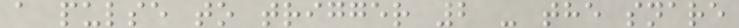a pulse to trigger 2 - the snare
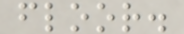floor.
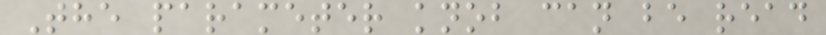The parameter knob can be read
